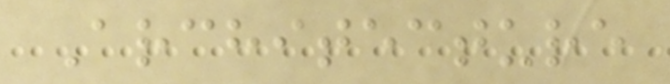Architecture
